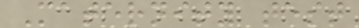Maternity test
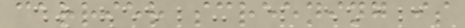carrier screening is
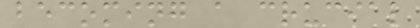becoming a crucial
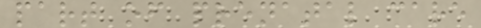part of prenatal care
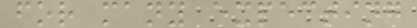for many expecting
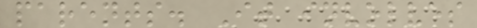parents. It involves
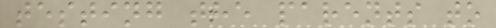testing the parents to
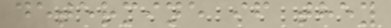determine if they
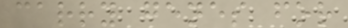carry genes for
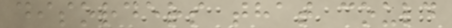disorders that could
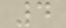4
